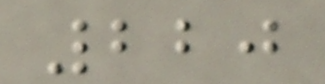220
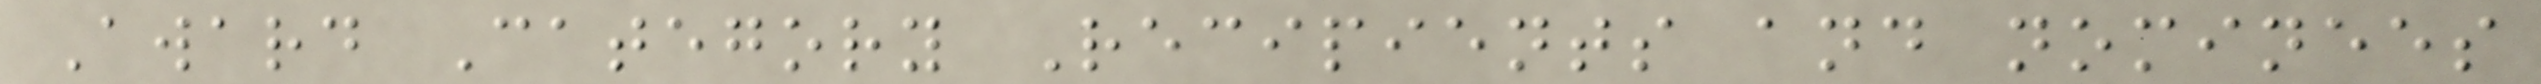Award Category Recipients and nominees
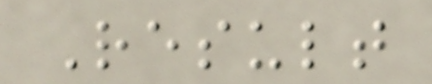Result
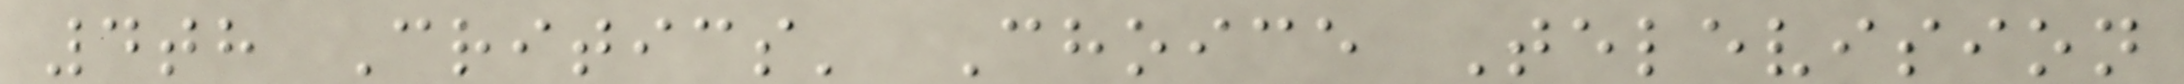4th Critics' Choice Television
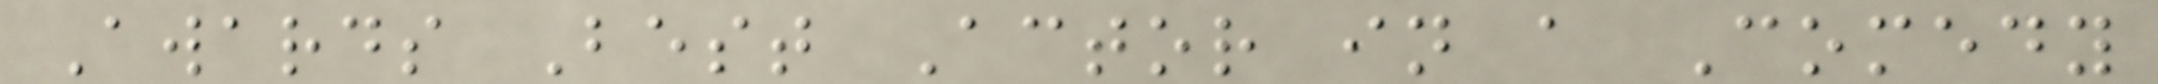Awards Best Actor in a Comedy
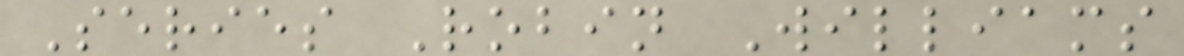Series Robin Williams
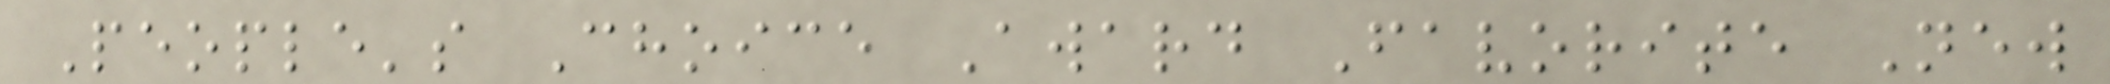People's Choice Award Favorite New
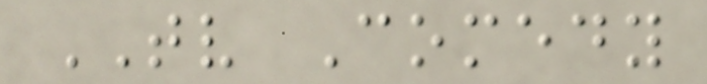TV Comedy
